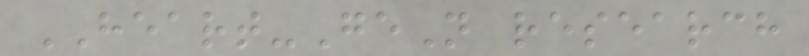HEART-GeN research
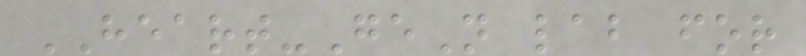HEART-GeN lab for
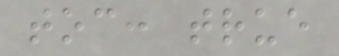toc: true
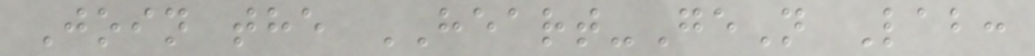Join the HEART-GeN Lab:
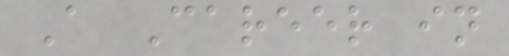A Career in
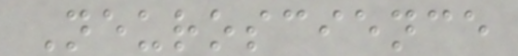Neuroscience
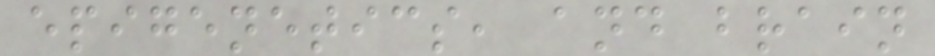epigenetics, and brain
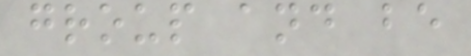group and be
